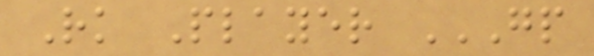Rk Player GP
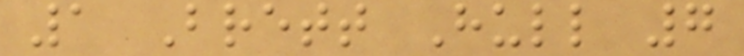1 Brett Hull 7
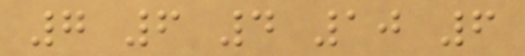7 6 4 10 6
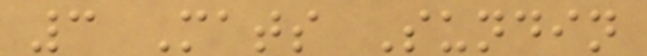3 Mats Sundin
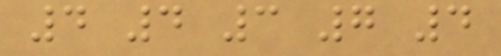4 4 3 7 4
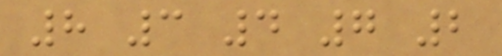8 3 4 7 2
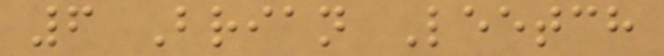6 Brian Leetch
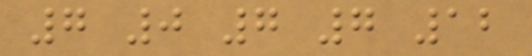7 0 7 7 12
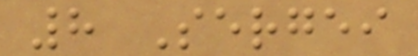8 Sergei
